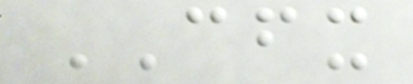CFX
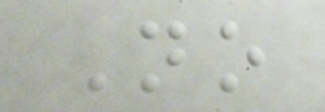No
